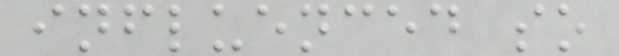influenced so
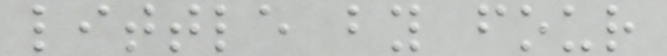little by four
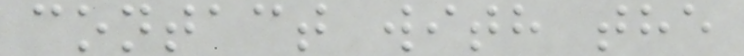contact with the
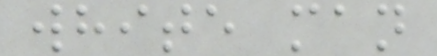white man
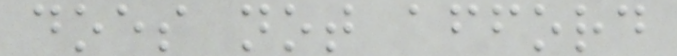does not afford
